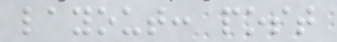layout: post
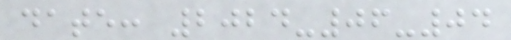date: 2024-06-04
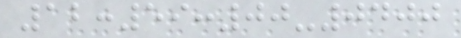12:59:00-0400
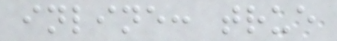inline: true
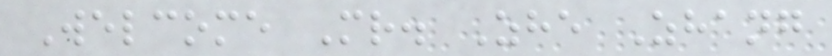Welcome Mr. Zhe Zhang
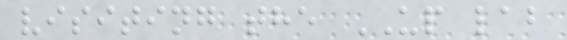visiting the UP lab
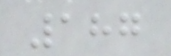187
